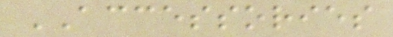ACCESSORIES
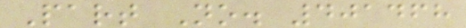Part No. 401468
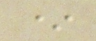*
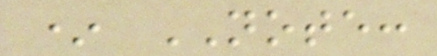* NOTE:
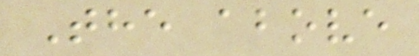The above
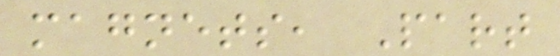magnets, Part
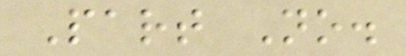Part No.
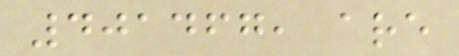401467, are
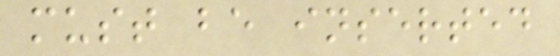must be inserted
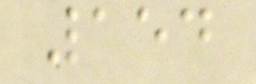154
